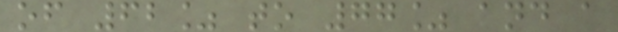of 62% to 77% and a
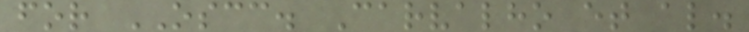for OSCC. Carvalho et al.
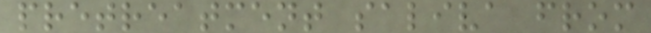pretreatment saliva from
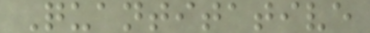Quantitative
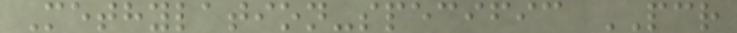Methylation-specific PCR
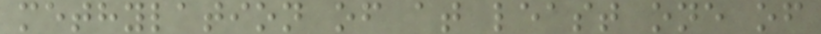methylation of at least one of
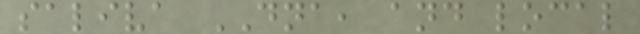saliva DNA, and local
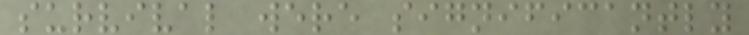survival were significantly
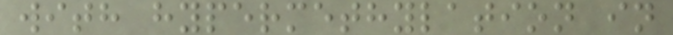with hypermethylation in
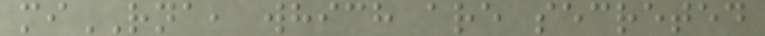miRNA, which are secreted
